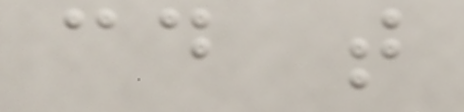cd t
